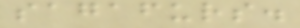sagafurs.
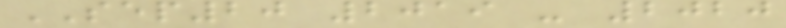SEP20 2019 - 2020
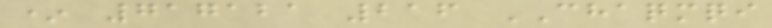* 717121 216 CHAQMQI
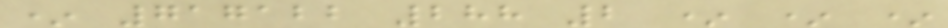* 717122 288 2 * * *
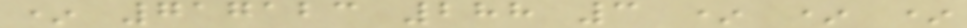* 717123 288 3 * * *
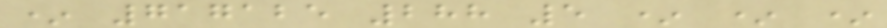* 717125 288 5 * * *
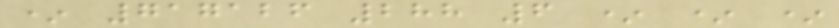* 717126 288 6 * * *
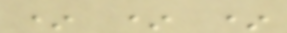* * *
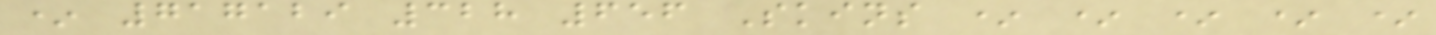* 717129 328 656 Skins * * * * *
